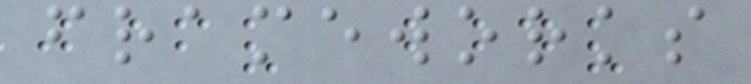frameworks
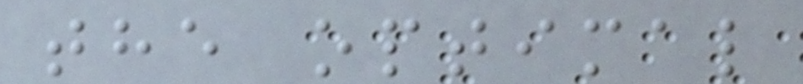the optimal
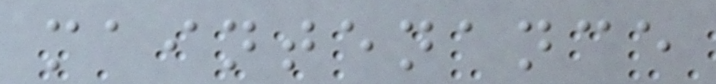maintenance
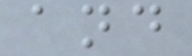and
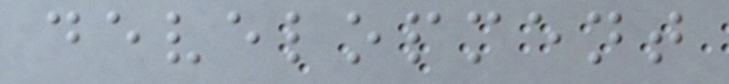development
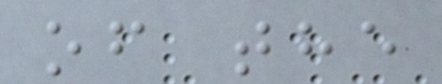of the
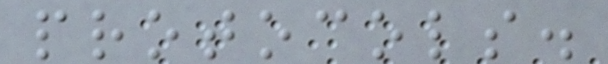protocols.
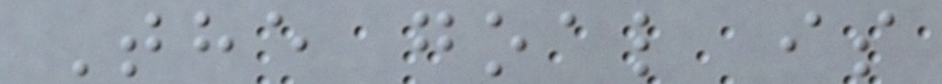The goal is
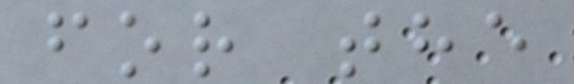for the
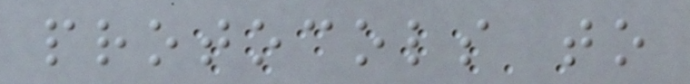protocols to
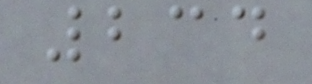234
